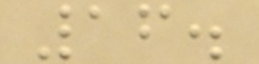16.
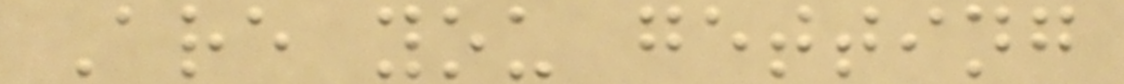Are you getting
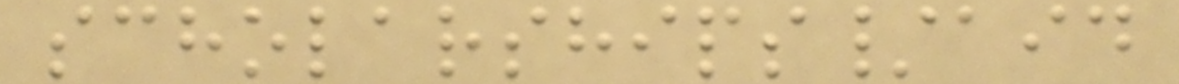scholarships/aid
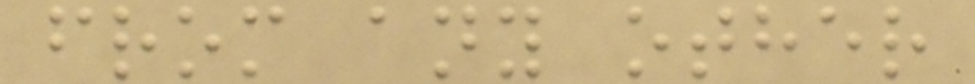from any other
